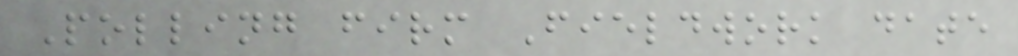Polling firm Fieldwork date
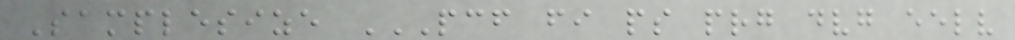Samplesize PCF FI PS PRG DVG EELV
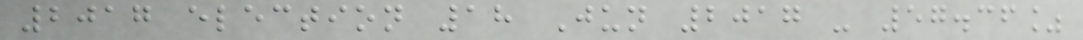2017 election 18 Jun 2017 - 57.36%
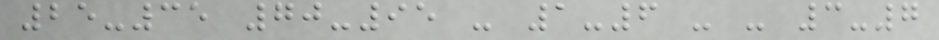25-35 70-95 - 1-6 - - 3-7
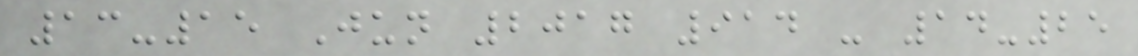13-15 Jun 2017 914 - 14-25
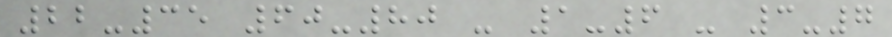22-35 60-80 - 1-6 - 3-7
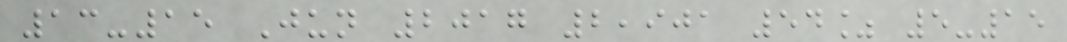13-15 Jun 2017 2,901 54% 5-15
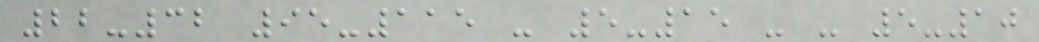22-32 95-115 - 5-15 - - 5-10
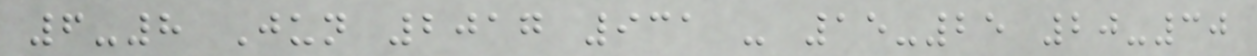6-8 Jun 2017 931 - 15-25 20-30
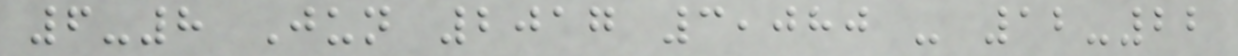6-8 Jun 2017 3,080 - 12-22
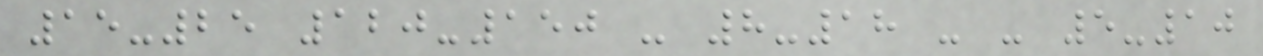15-25 120-150 - 8-18 - - 5-10
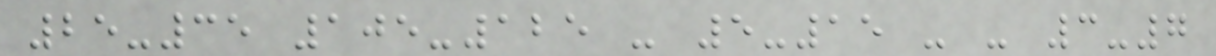25-35 105-125 - 5-15 - - 3-7
